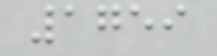1759
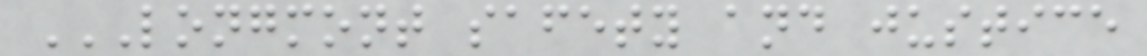LONGMONT SAFETY AND JUSTICE
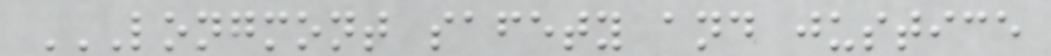LONGMONT SAFETY AND JUSTICE
